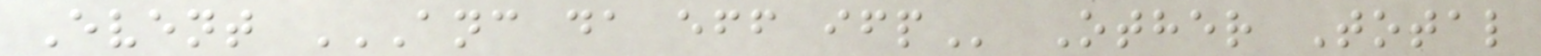Event ANC DA EFF IFP Other Total
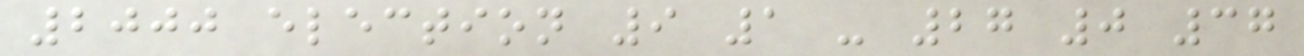2000 election 9 1 - 27 0 37
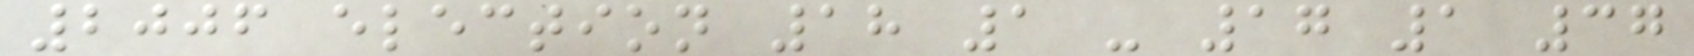2006 election 18 1 - 17 1 37
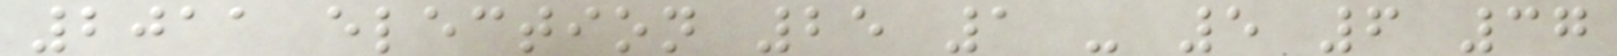2011 election 25 1 - 5 6 37
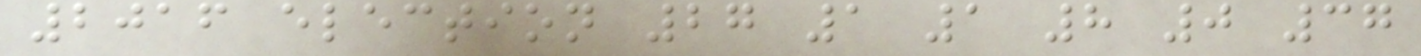2016 election 27 1 1 8 0 37
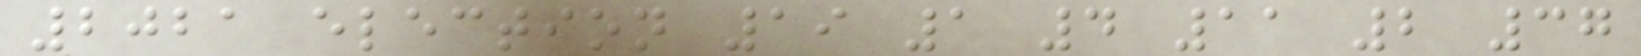2021 election 19 1 4 11 2 37
